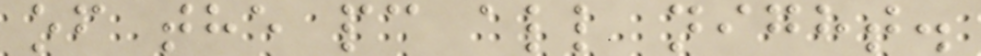of the pc all night.
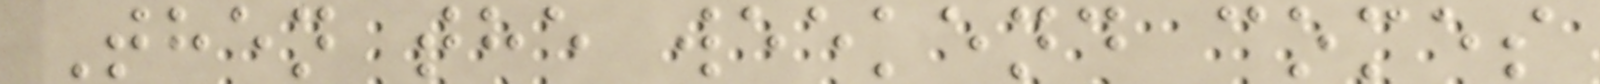Then the weekend comes
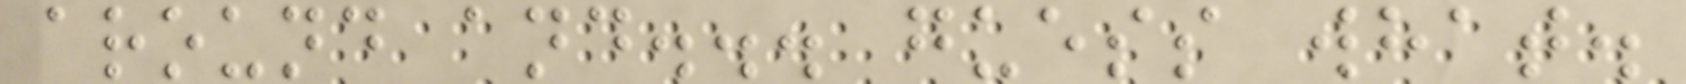around and... guess what.
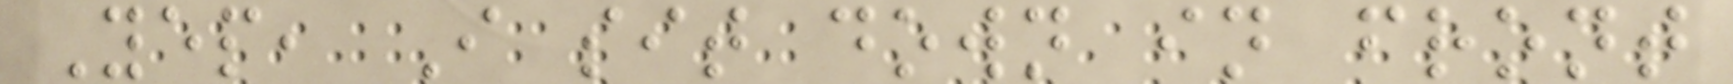Yep, I sit down in front
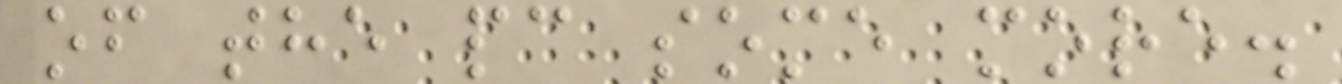of the pc some more.
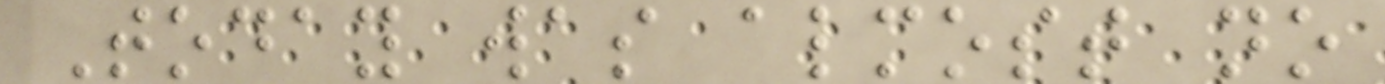Today was almost no
